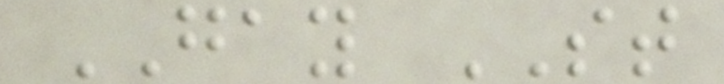GAY ST
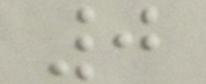0
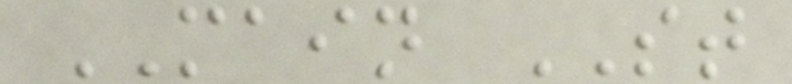MAIN ST
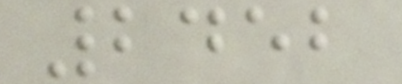2452
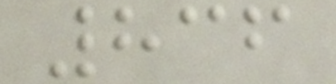836
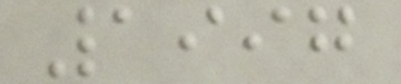1997
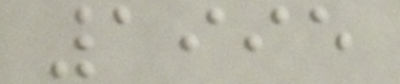1995
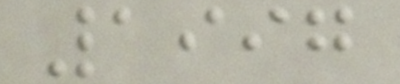1997
